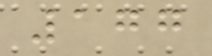177
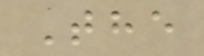The
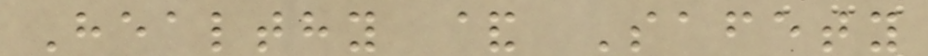Healthy & Safety
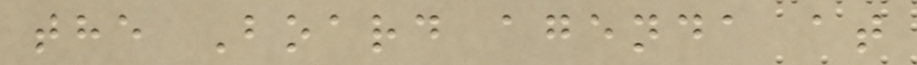the Board agenda at
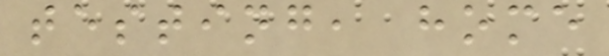testing, home
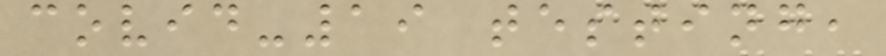covid-19 testing,
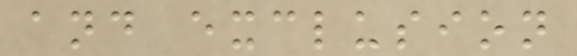and exclusion
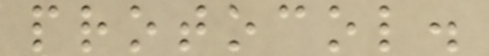protocol.
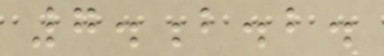7.b.b.
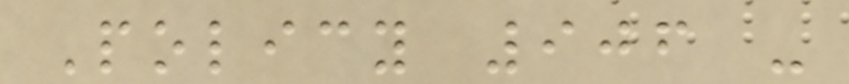Policy 906 -
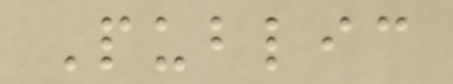Public
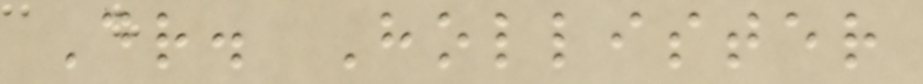Dr. Hollister
